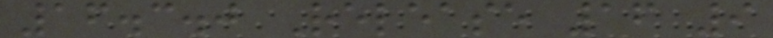16.3.0 Release 16 9
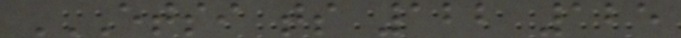ETSI TS 122 125
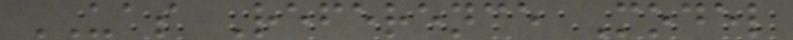UAS Reference Model
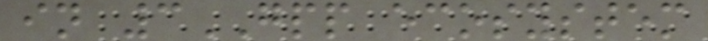in 3GPP ecosystem
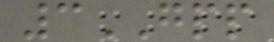3GPP
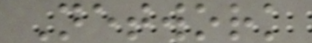Network
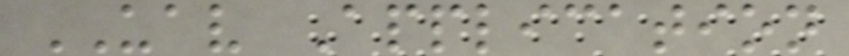UAV Application
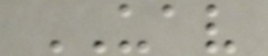UAV
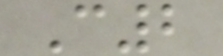C2
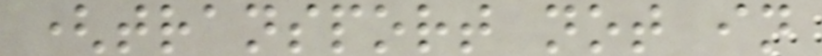(transport not in
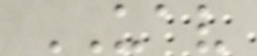UAV
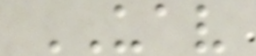UAV
